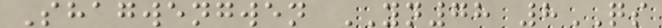Shagwengwen YN78 8QS
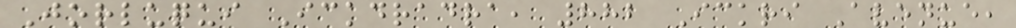Jorluqui Ickdradra, 882 Ickri Avenue,
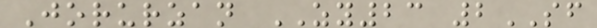Jorurzan ZY23 2SF
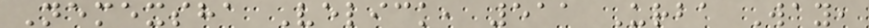Nemexsha Velick, 511 Urba Way,
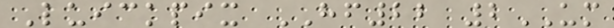Luickpix HF22 2UM
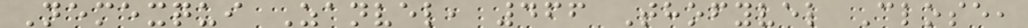Nemexqui Zanvel, 466 Thofyvel Close,
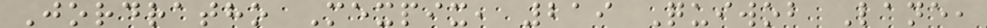Jordratho Mexpix, 219 Quiwob Lane,
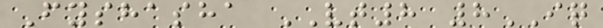Fyshasha VT8 8IQ
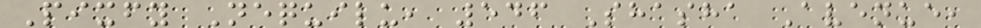Pixfy Nequilu, 546 Shasha Avenue,
